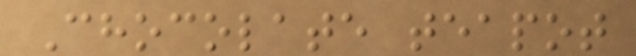Chocolate teapot
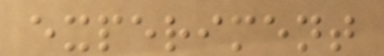experiment
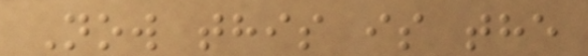Now this is the
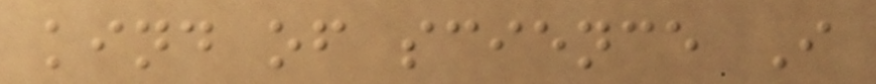kind of science I
